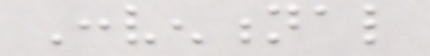Conventional
